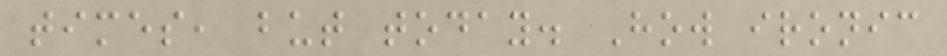times, but today. How ironic
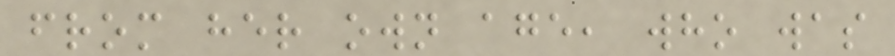from her own age, who was
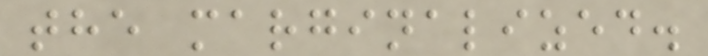the marginalized.
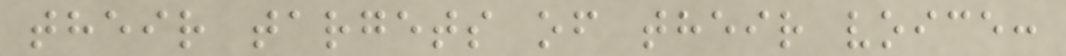their targets of their voice:
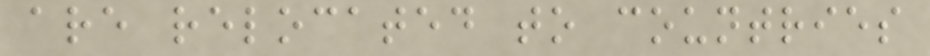are relocated to countries
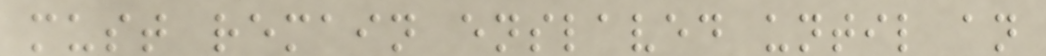must remain enslaved until an
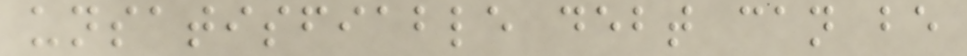unsatisfiable debt can be
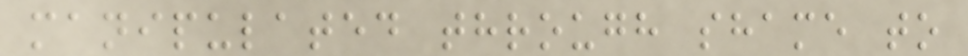manipulated through shame to
